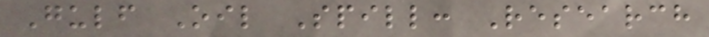Gulf Oil Spill: Research
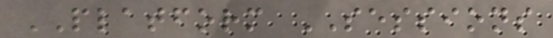PLATFORM SESSIONS
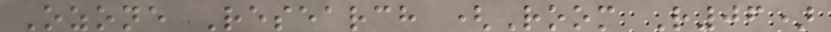Ozone Research (Room R06)
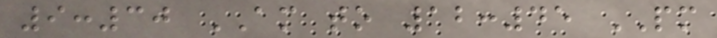9:30 AM to 12:45 PM
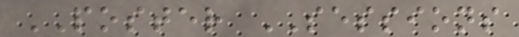POSTER SESSIONS
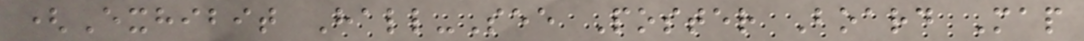(Exhibit Hall-See Poster Board Map
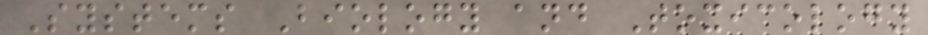Systems Biology and Toxicology
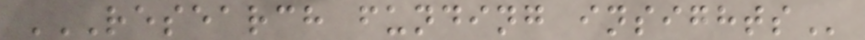RESEARCH FUNDING INSIGHTS
